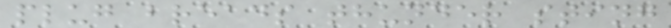plug breads thunder sting
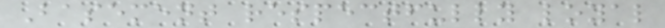Basement respectfully loyal
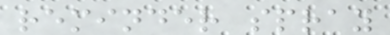reminder spray
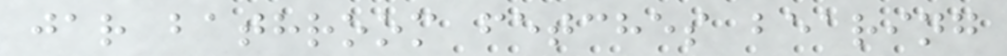jar bathroom fetches bearing
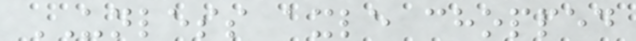UNLESS axle chopped
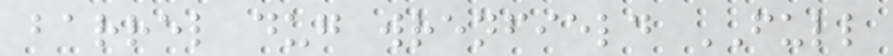barrel dug wrenfield FULL
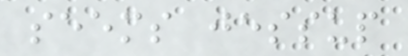seems jessup
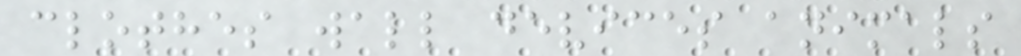clothes wall devices animals
